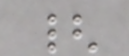{
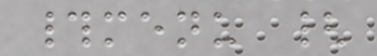#menu {
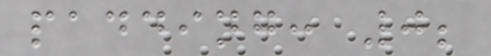padding: 0;
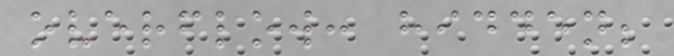overflow: hidden;
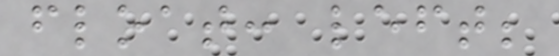float: left;
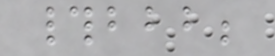#bbb;
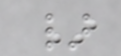}
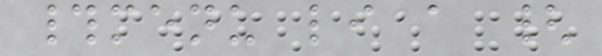#menu li a {
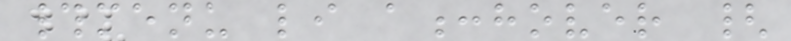#menu li a:hover {
